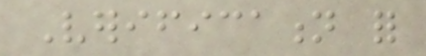Verification for
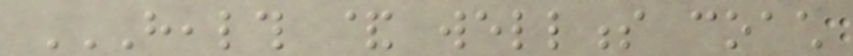HEALTH & WELLNESS COACH
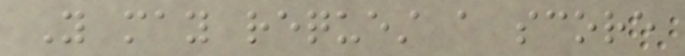You may request a score
